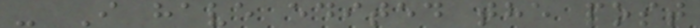- I have edited the post
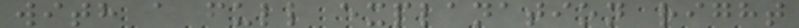with a full explanation right
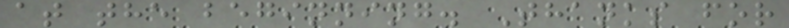at the beginning. Thanks for
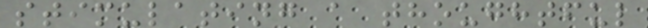stimulating a thoughtful
